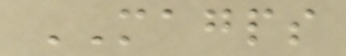MAGPS
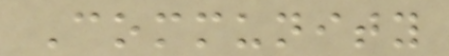Community
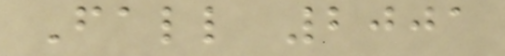Fall 2001
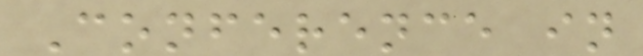Conference in
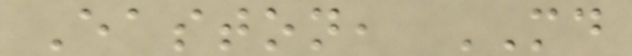Easton, MD
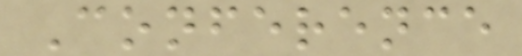Conference
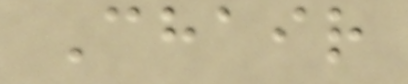Chair
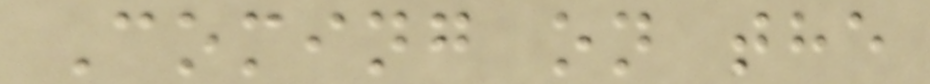Coming on the
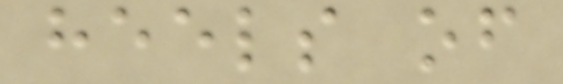heels of
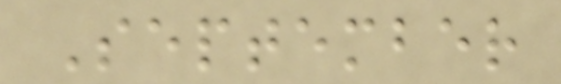September
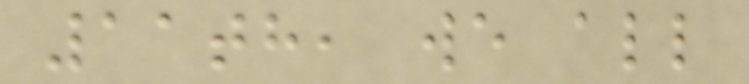11th, we all
